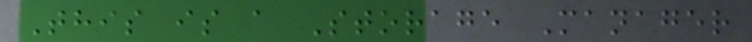This is a Storage Manager
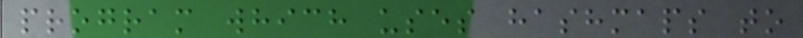program which uses hashmaps to
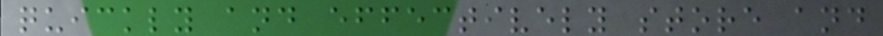quickly and effectively store and
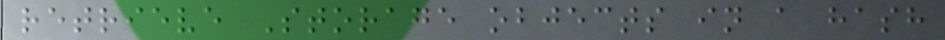retrieve Storage objects in a hash
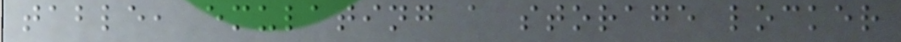table, emulating a storage locker
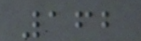162
